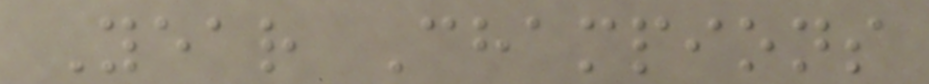Year Champions
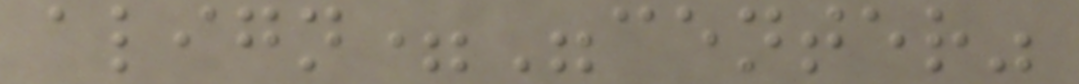align="center"
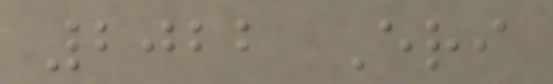2022 Eri
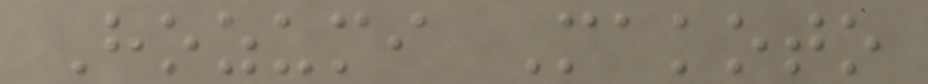Hozumi Makoto
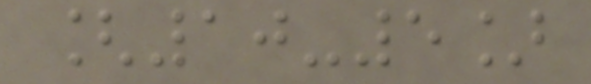[10-5]
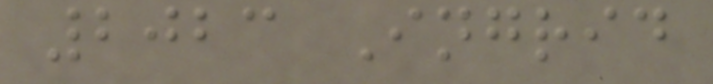2023 Ingrid
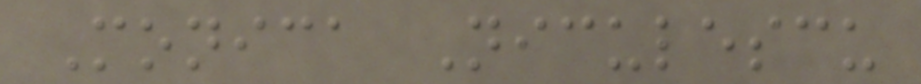Monica Niculescu
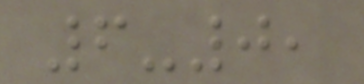6-0,
